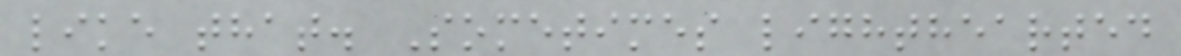like that. Sometimes lighthearted
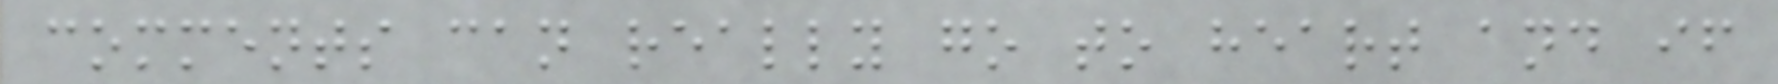comments can really go to heart and if
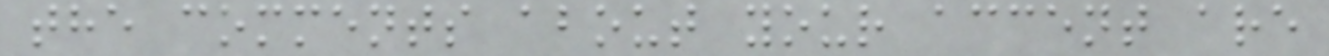the comments about your accent are
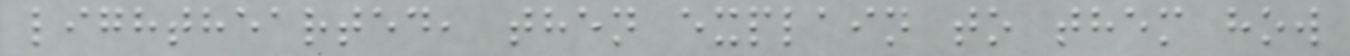lighthearted, then explain to them how
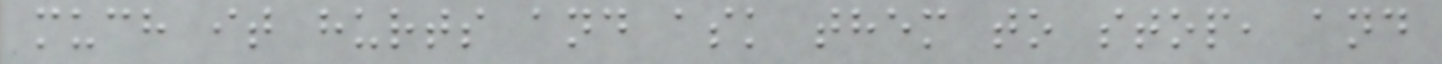much it hurts and ask them to stop, and
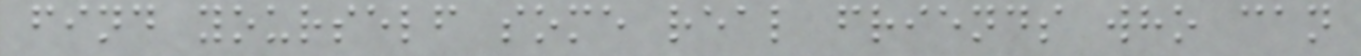find yourself some real friends who can
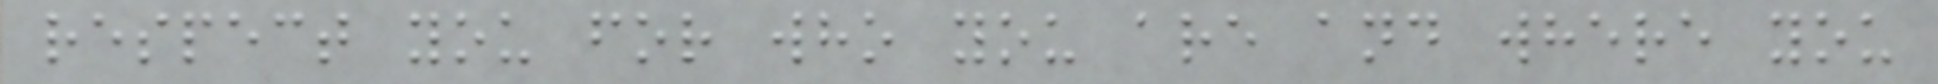respect you for who you are and where you
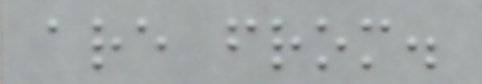are from.
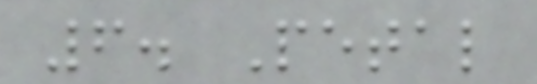6. Petal
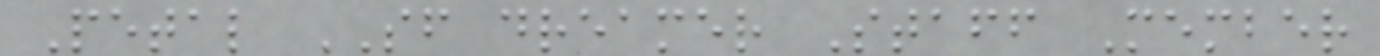Petal SF dreamer Staff Member
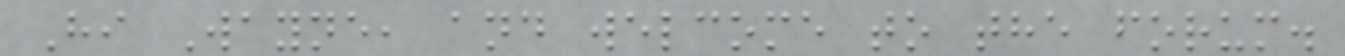Hi Wayne, and welcome to the forum.
